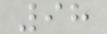98
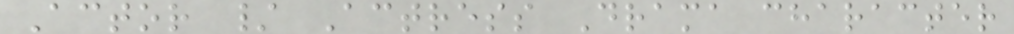Actor / Actress Drama character
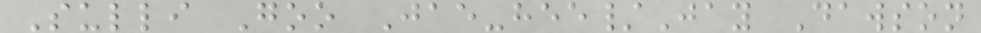Sulli Goo Jae-hee/Jay Dawson
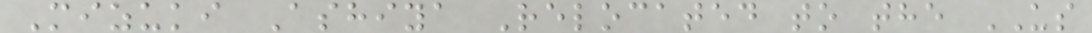Mizuki Ashiya Relocated to the US
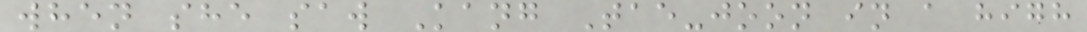when she saw Kang Tae-joon in a high
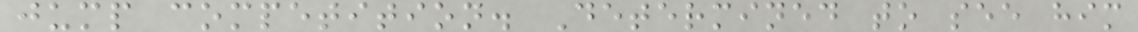jump competition. Determined to see him
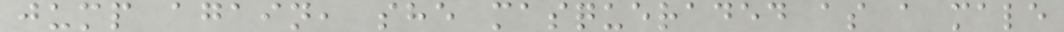jump again, she masqueraded as a male
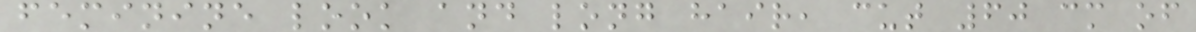feminine look and long hair, cut 60 cm of
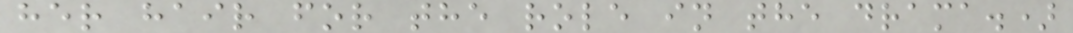her hair for the role in the drama.)
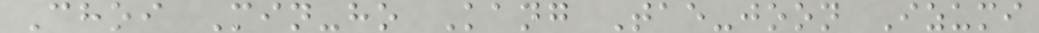Choi Min-ho Kang Tae-joon Izumi
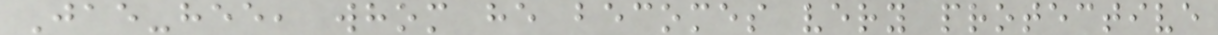Jae-hee, whom he becomes very protective
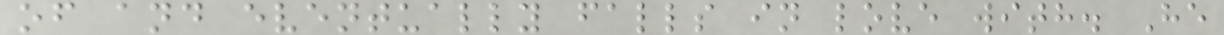of and eventually falls in love with. He
